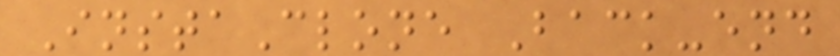InstaClone Back-end
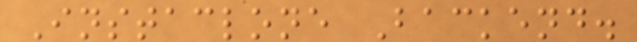Instaclone Backend.
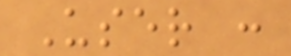User :
